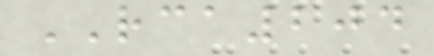RCA204
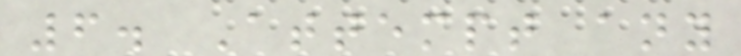6. Attempt any
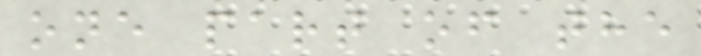one part of the
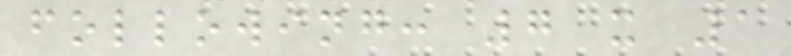following: 7 x 1
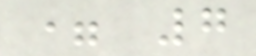= 7
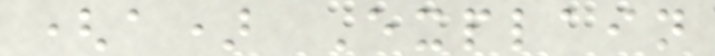(a) Explain
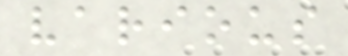various
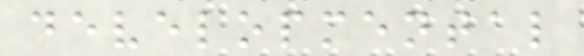developmental
